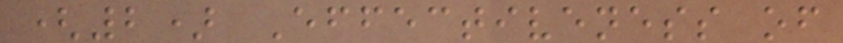(2) Effectiveness of
